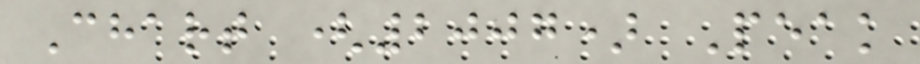Chart (2007) Peak
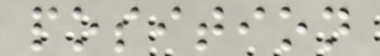position
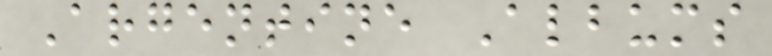Argentine Albums
